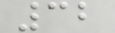32
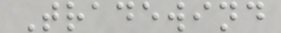Tradewind
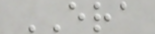ERA
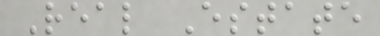Real Estate
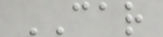CAR
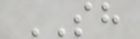SH
